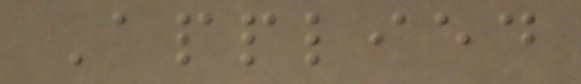Applied
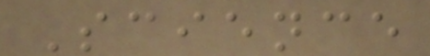Science
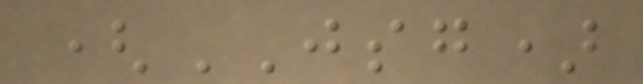(JSG)
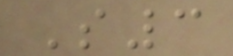S3
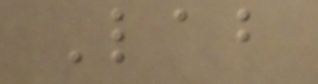Lab
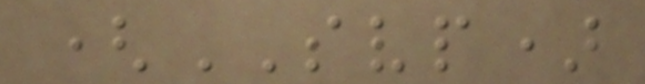(SVP)
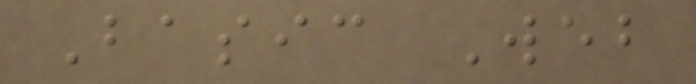Basic Web
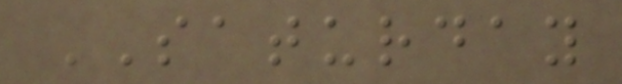SATURDAY
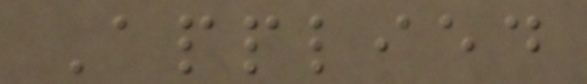Applied
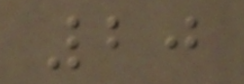20
